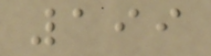199
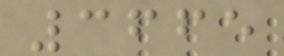3665
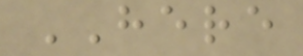HERE
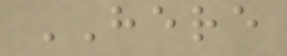HERE
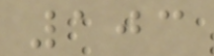103
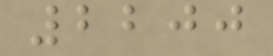2200
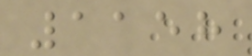1158
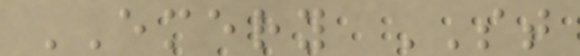EMERY ST
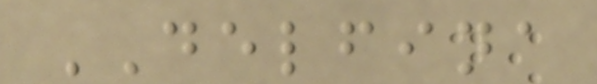DELFINA
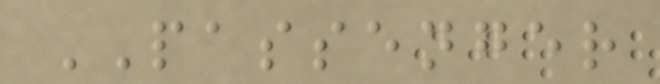PASSENGER
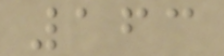163
